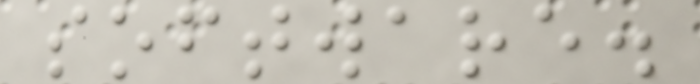software.
